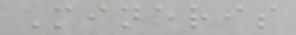Mineris
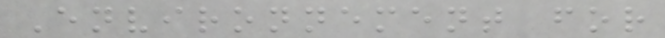Environnement for
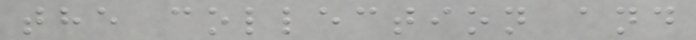the collection and
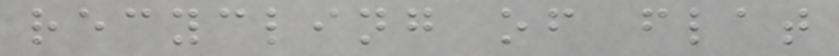recycling of flat
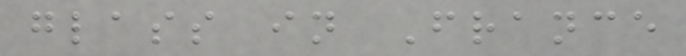glass in France
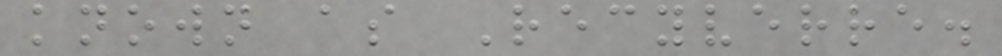known as Recyverre.
